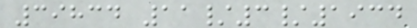39834 11/3/1934
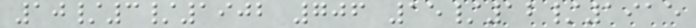10/3/1902 706 15/12/1915
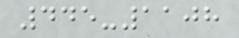445-1108
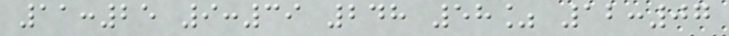11:25 9:39 248 58% 12:07
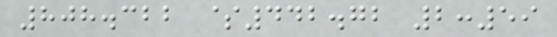808.322 $442.72 2:59
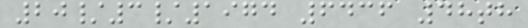20/3/1974 6436 48th
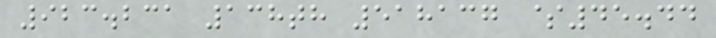923.231 138th 518137 $45.44
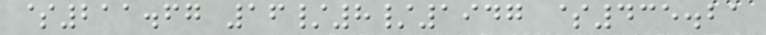$211.67 16/8/1947 $435.21
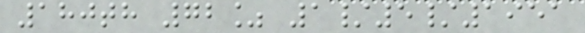180th 72% 1/5/1951
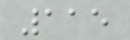115
